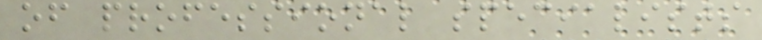of professional specialists
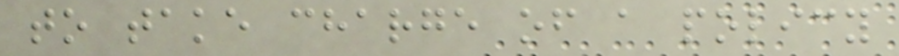to take charge of a policy
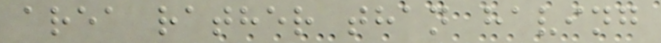area rather than having
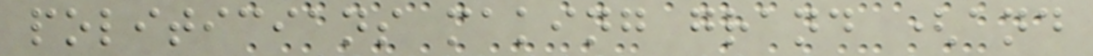politicians making grand (and
